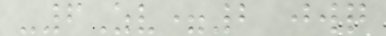-6Zv=2 jwq
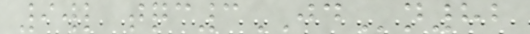9wl tqc3JDn82
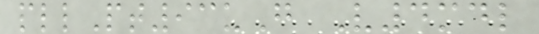pllPt93uG V4mdl
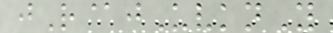jR@jUvknY
